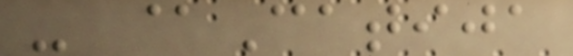- @Catija
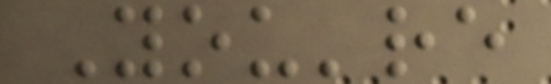You're
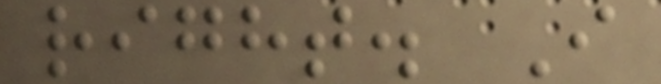right. I
